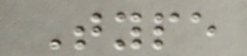Type
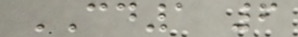CD1 6
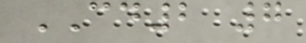CD2 7
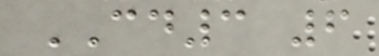CD3 6
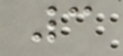3
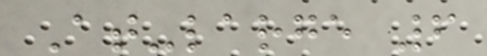At-large 6
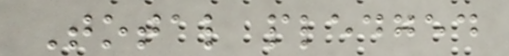Total pledged
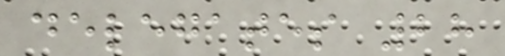delegates 28
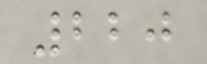220
